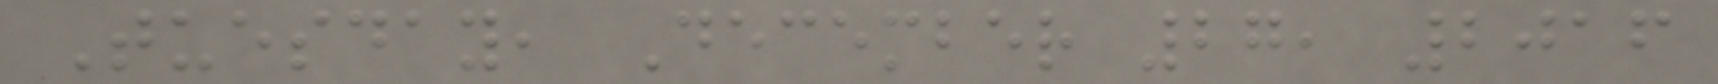Tuesday, December 27, 2016
